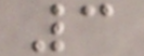3
